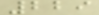229
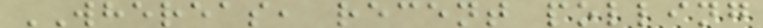WHEREAS, recent polling
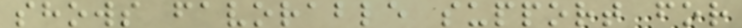shows favorable support for
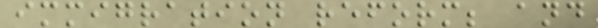immigration reform; and
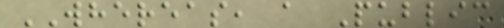WHEREAS, a Public
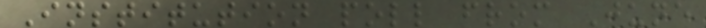Institution poll from June
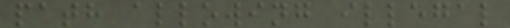path allowing illegal
